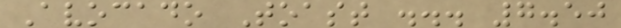Avocado Toast ... 7.50
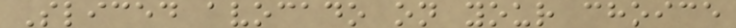Sliced avocado on your choice
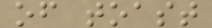of toast
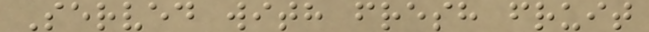Served with fresh fruit
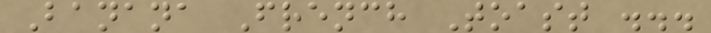Banana French Toast ...
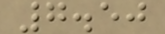7.50
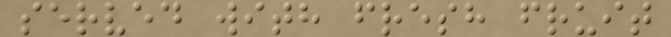served with fresh fruit
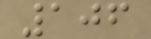106
